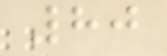80
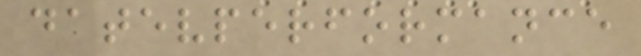datevperformance
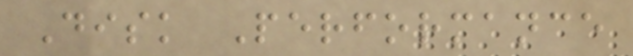Disk Performance
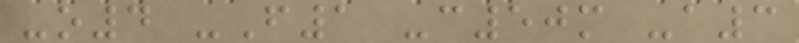-o4 -F1 -c50m -a3
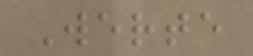Werte
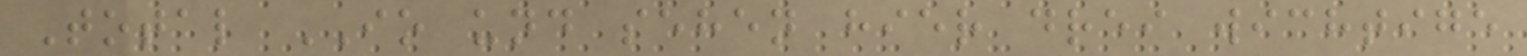Total IO und sehen hier drei wichtige
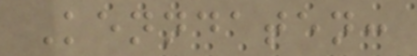Kenndaten:
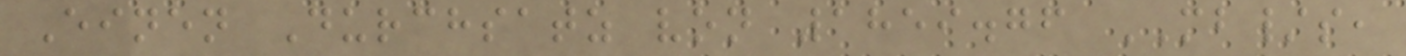Einen Durchsatz von 1859.76 MB/s,
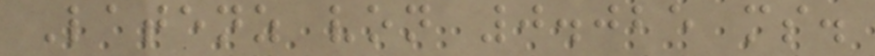Latenz von 0.025 ms.
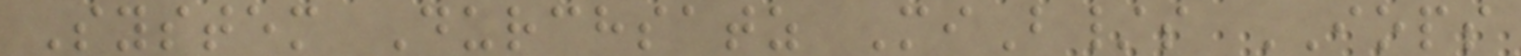System Durchsatz MiB/s IOPS
